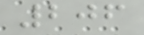206
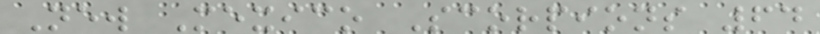New Mexico Scorpions 64
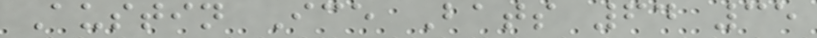Austin Ice Bats 64 35
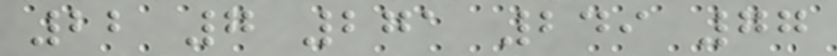22 7 271 249 77
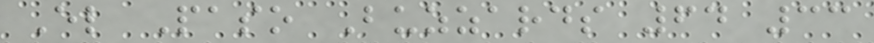El Paso Buzzards 64 33
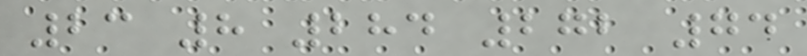23 8 284 272 74
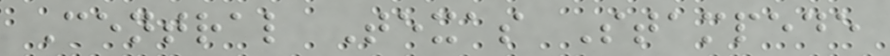Central Texas Stampede
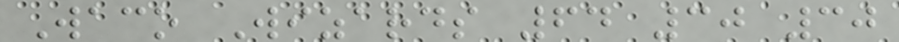Waco Wizards 64 30 30
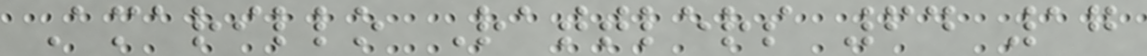Amarillo Rattlers 64 17
